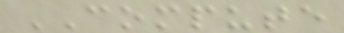COMPUTE
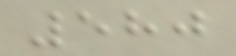580
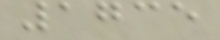1735
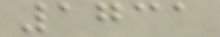1731
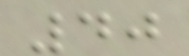40
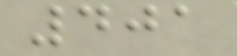401
